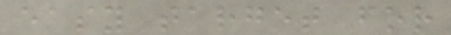easy target for
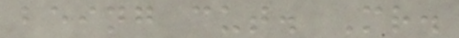being cut. Mr.
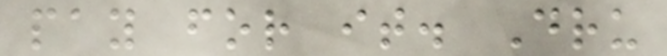pay for it. Dru
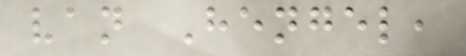van Hengel,
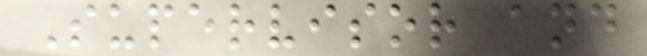Supervisor and
